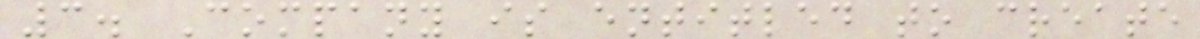3. Company is entitled to create
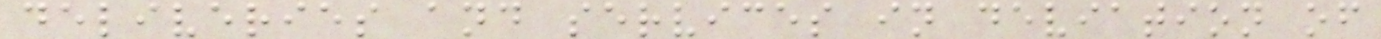deliveries and services in deviation of
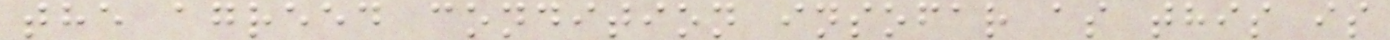the agreed condition insofar as this is
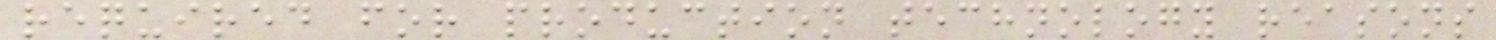required for production technology reasons
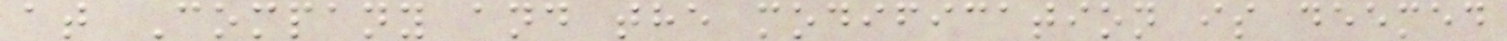at Company and the modification is deemed
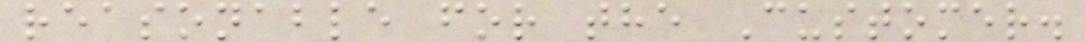reasonable for the Customer.
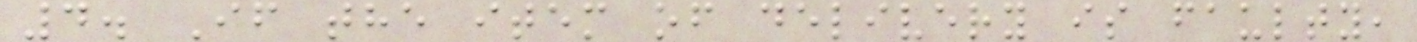4. If the item of delivery is faulty,
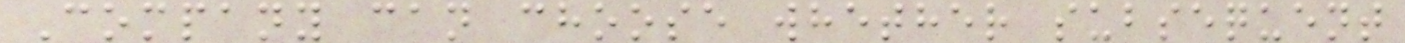Company can choose whether subsequent
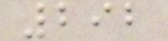292
